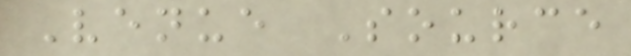Venue Source
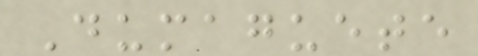Dumaguete
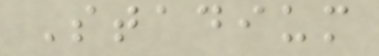Stadium
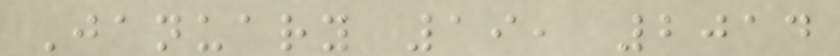January 19, 2014
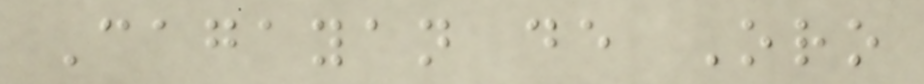Cagayan de Oro
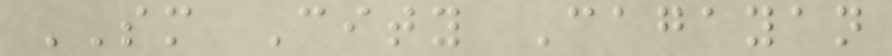SM City Cagayan
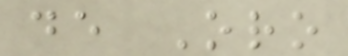de Oro
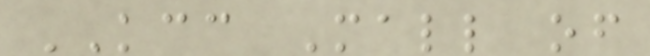KCC Mall of
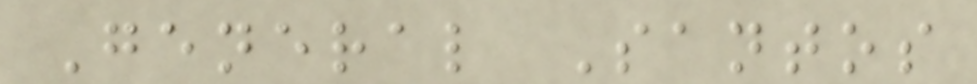General Santos
